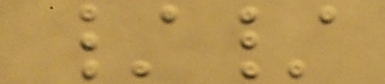//
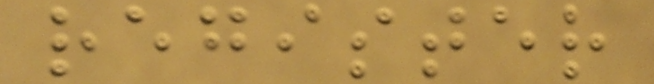register
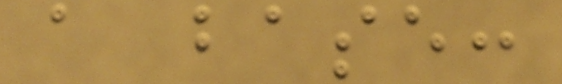a base:
